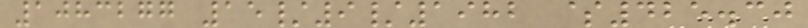1083277 15/9/1982 $425.30
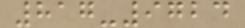817-9724
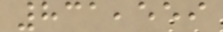831,559
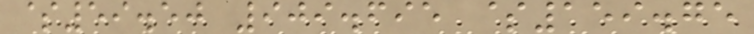$59.50 909.695 $159.75
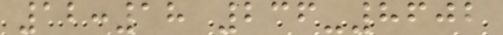12:18 236-8602
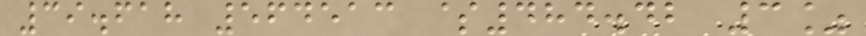39.618 564513 $484.42 3%
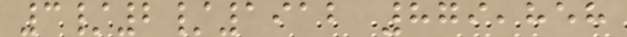3/2/1912 879,858
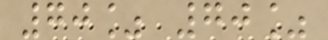70% 70%
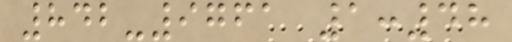842-9761 1:48
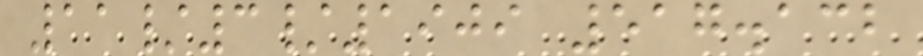11/3/1909 517.132
